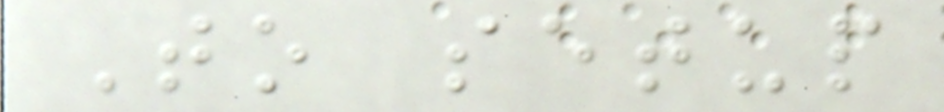To setup
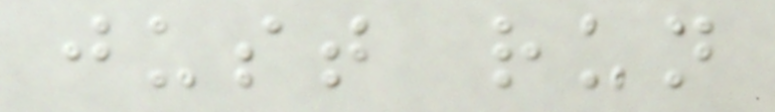just run
